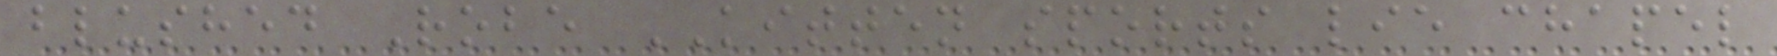blushed Robe KITTEN sports lie chapel
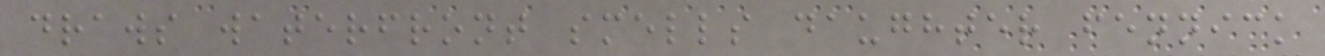draws waterfront smells daughter fennick
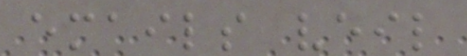emails veil
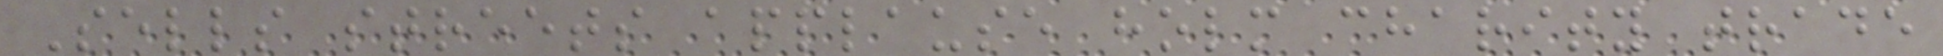Sells streets applause holm charity trade
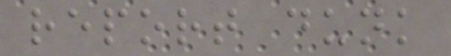report dunk
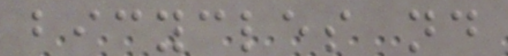bicycles nd
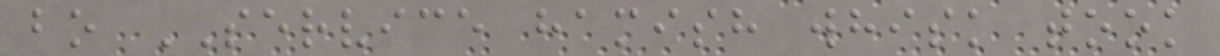bo SERVICE hamish whisk took
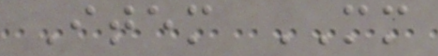Item MM
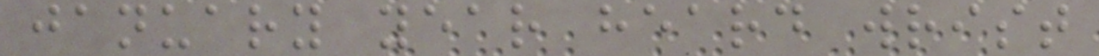january year heard wrist
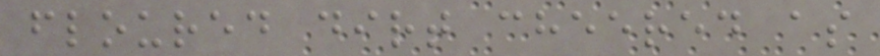floured dirt cheered as
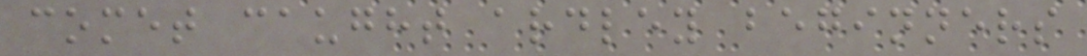comet caught ardley beginners
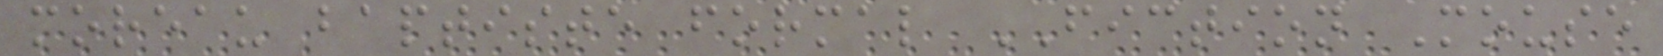moreau baptiste formal FICTION Mouse
